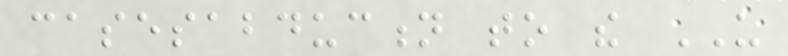casesabduction to the US
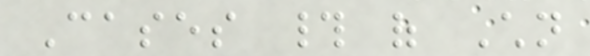Cases # of Children
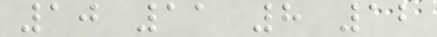10 11 8 12
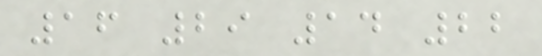16 29 14 22
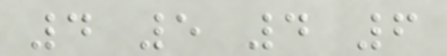4 5 4 6
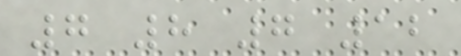7 8 7 12
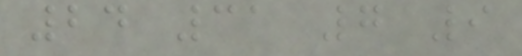24 31 7 9
